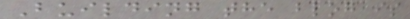Building the blog is
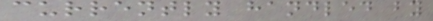currently handled by
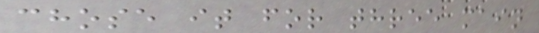chose it for three main
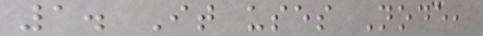1. It uses Node,
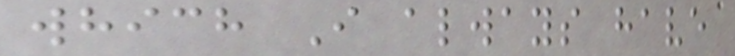which I always have
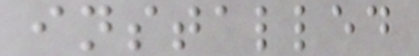installed
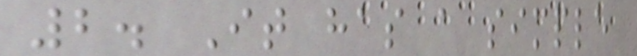2. It has a simple
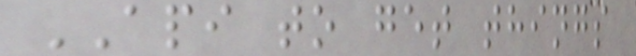API to get things
